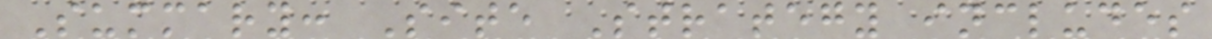Summary: Site Strategy includes
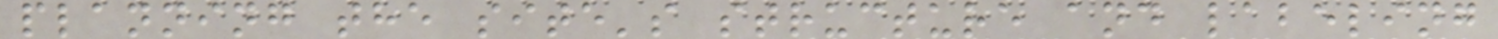planning the site's structure and labeling
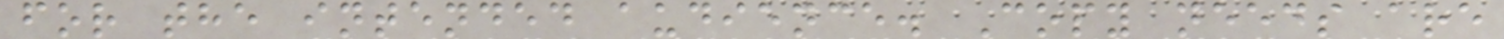for the intended audience. Copy needs are
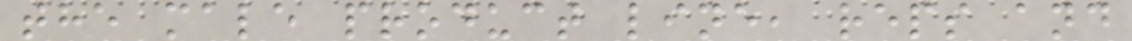the male product line, reps and
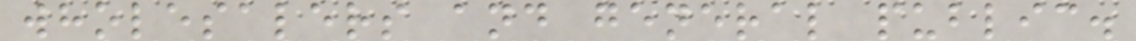wholesalers and general public.
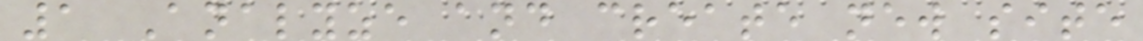1 Analyze and create new site
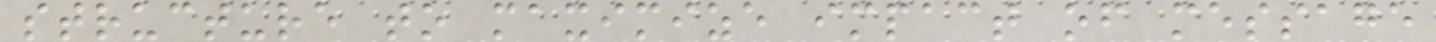structure to maximize impact of message
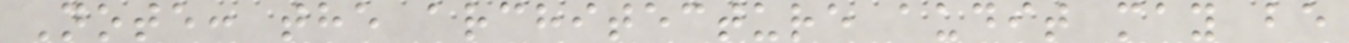Note: the architecture audit may be
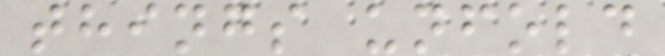things unfold
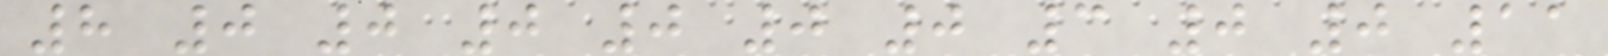8 0 0 0 0 0 0 3 0 0 11
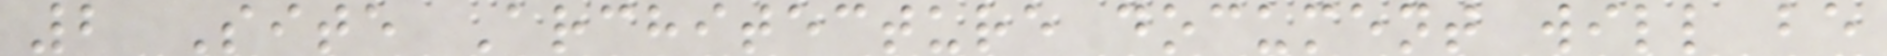2 Site Architecture document will be
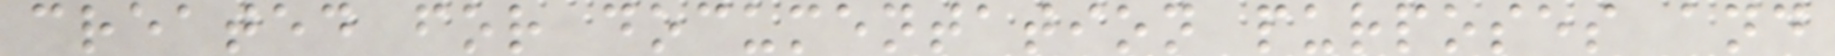created for documentation purposes and
